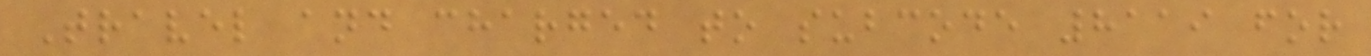Travel and charged to subcode 8119 for
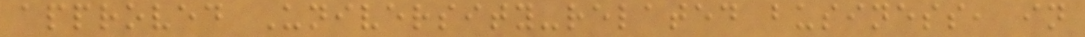approved University-related business, in
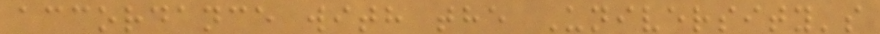accordance with the University's
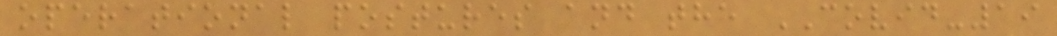operational postures and the COVID-19
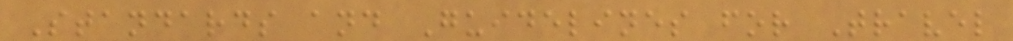Standards and Guidelines for Travel
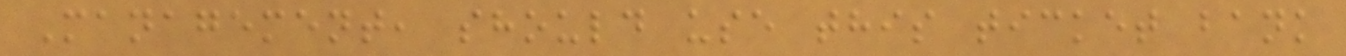Management, should use this ticket bank
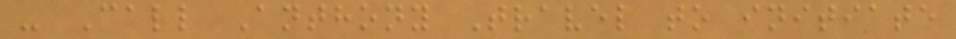- Call Anthony Travel to initiate
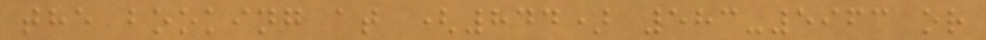the booking at (844) 583-5963 or
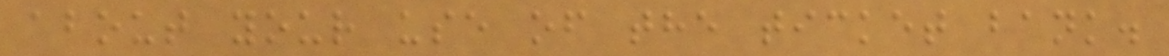about your use of the ticket bank.
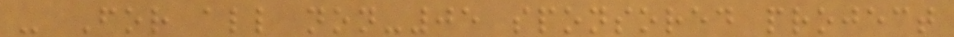- For all non-05 sponsored project
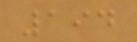194
